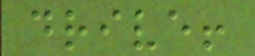drive!
